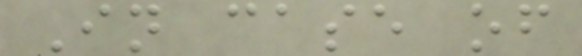In case of
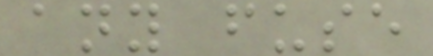any fuse
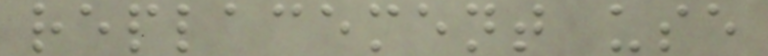replacement use
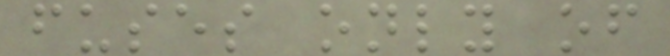fuses only of
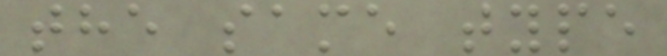the same type
